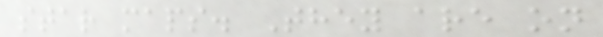star maps. They are on
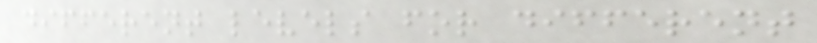different levels for different
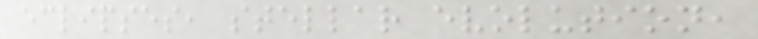eclipses, stellar evolution,
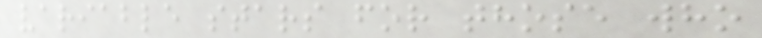variable stars for those who
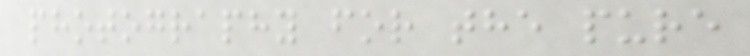photography for the pure
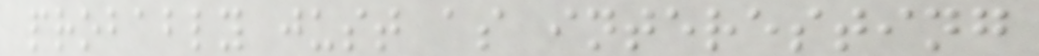probably just as interesting
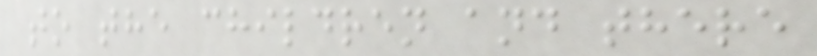to the children and there
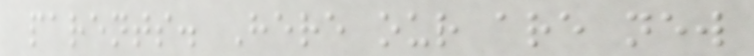parents. Here our are new
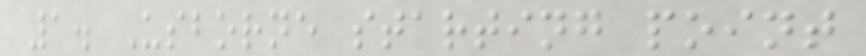1. Usborne starting point
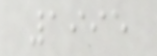1995
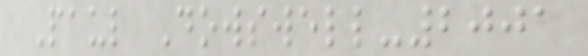Paul Dowswell-2001
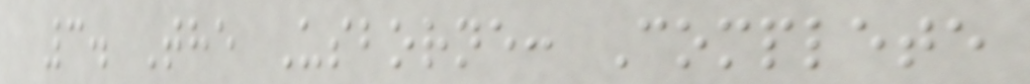3. The Usborne: Complete
